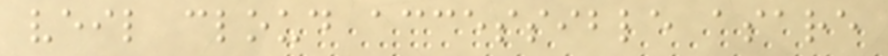veil cloud accessible asare
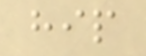hip
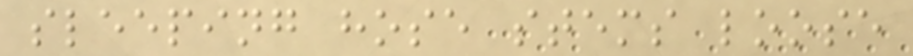sleeping hose stems loose
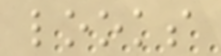looks
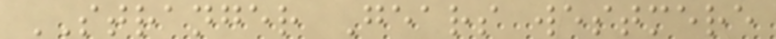STRANGER Gears westmere
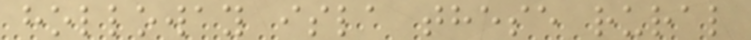holloway isla these rural
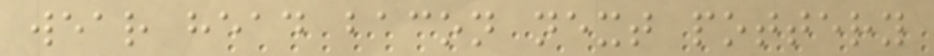wear head bacon next pottery
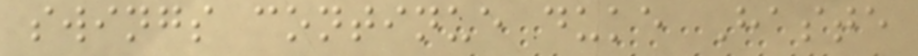swings continue duke Haste
